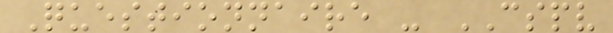Questionnaire - CSPV
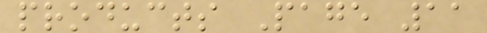products Page 11
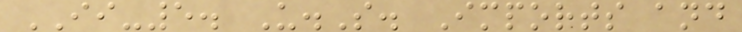II-5. U.S. Imports and
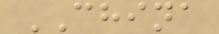CHINA
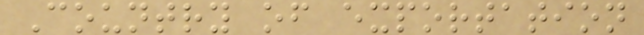Country of exportation
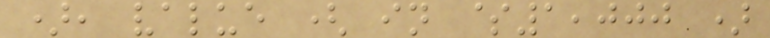), value ( in $1,000 )
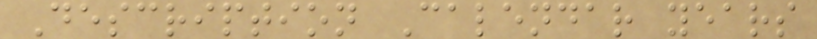Description Calendar years
